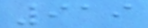919
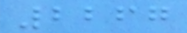2267
